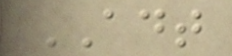ADT
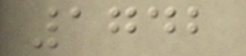1742
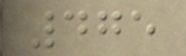475
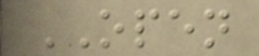OPEN
